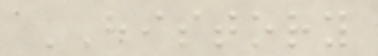HISTORY
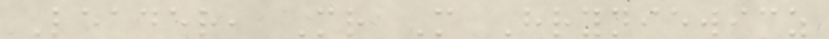Leader, Mr M Hryniewicz
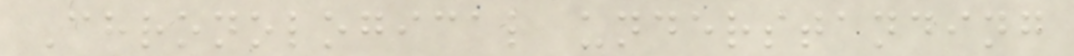Chronological understanding
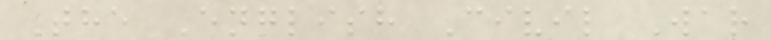The English Civil War
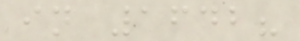in 1642?
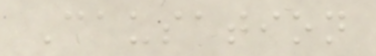Causation
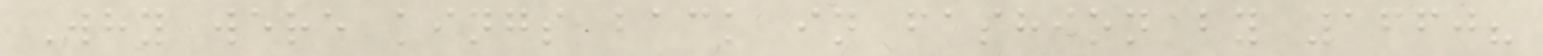Why were kings back in fashion by 1660?
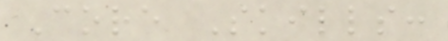Core Skills:
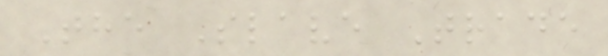The Slave Trade
